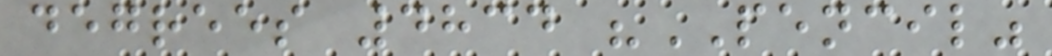degrees 4834 "PENCIL"
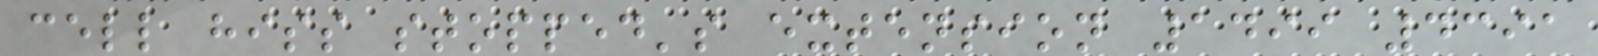cell hiss stopped's extension 1499 4391
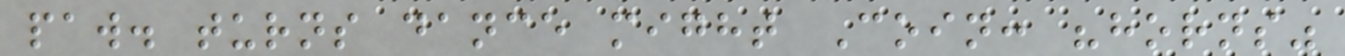paw. turns dance might Coin: "horns"
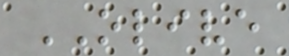OLIVE
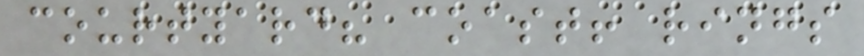courtyard? coast! rings
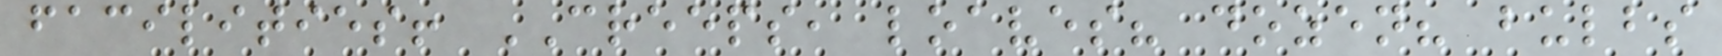facilities! CREEPS, loaves? dozen? bulbs
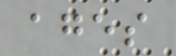ages
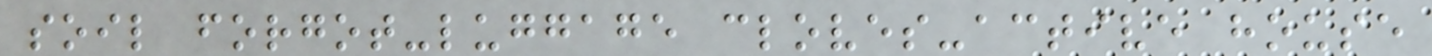soil forgot-luggage cloves-active house
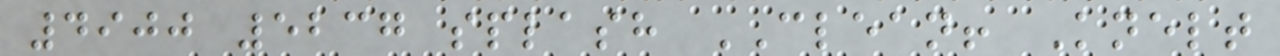4900 5237 splash CLEAN! Knelt
